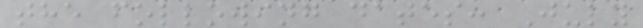the following dates: July
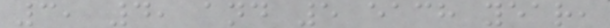3, 4, and 5 each year,
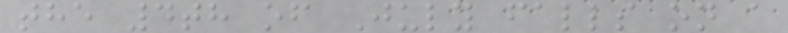the 4th of July falls on a
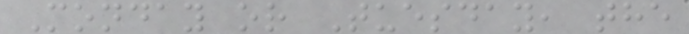Monday or Tuesday, the
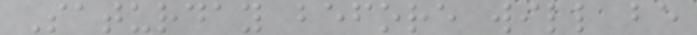Saturday before will be
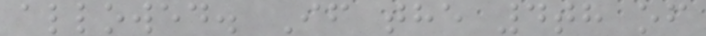allowed. If the 4th of
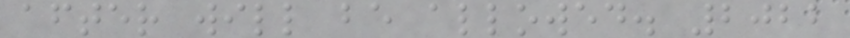after will be allowed. 2022
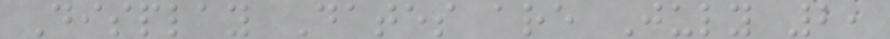Display Dates are July 2,
